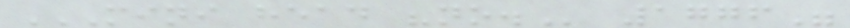MINI HEAD "NO. 1776"
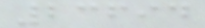23694
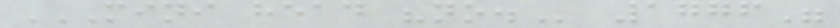MINI HEAD "NO. 1776"
